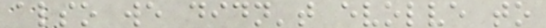also we didn't evolve to
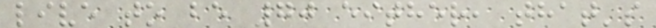live to be 70 either, that's
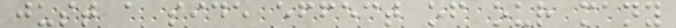just a side effect of our many
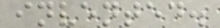invented.
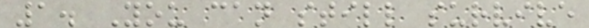1. You can still survive
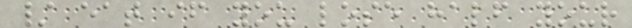/ eat if you lose half your
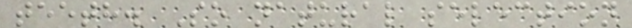teeth. So natural selection
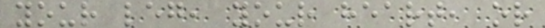your leg, your heart, or
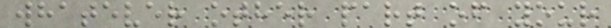whatever other part of your
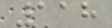118
